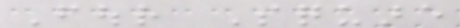Four Square
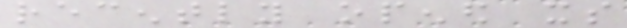recently opened its
